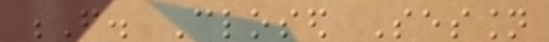F. Closed Session
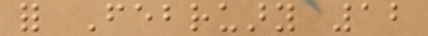for February 12
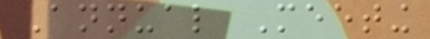Annual Meeting
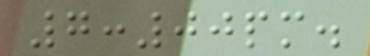7:00pm.
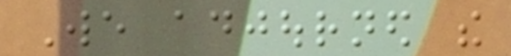We adjourned the
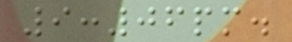9:06pm.
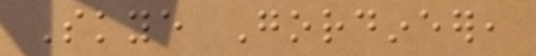Skye Gordineer,
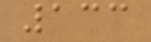133
